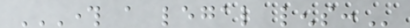THROUGH A LEGAL LENS:
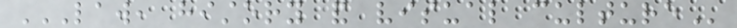LAW, HISTORY AND VISUAL CULTURE
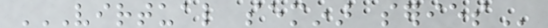VIRTUAL SEMINAR SERIES
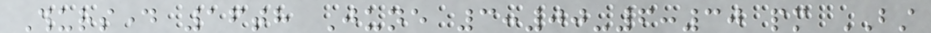Thursday 16th June 3:00-6:30 pm BST
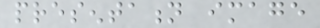presentation image
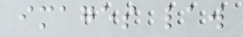images law
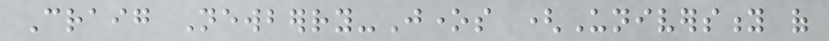Craig Newberry-Jones (University of
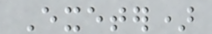Exeter)
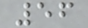56
